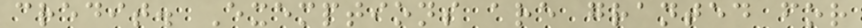credit. Exemptions are granted for
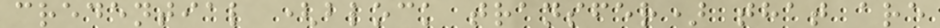credential (block transfer) that are
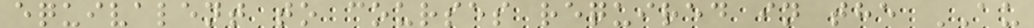equivalent to courses required in the AU
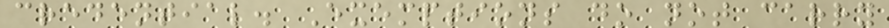credential. Exemptions do not carry
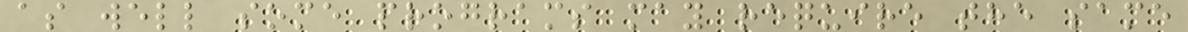as well some programs may require the same
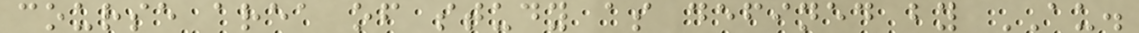course area of study as defined by AU.
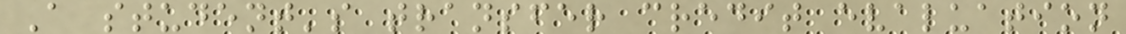A student's transfer credit evaluation
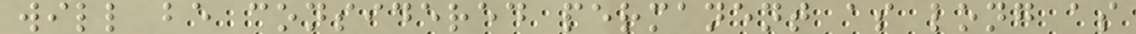will be considered permanent as long as
